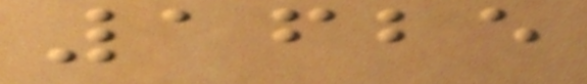1625
